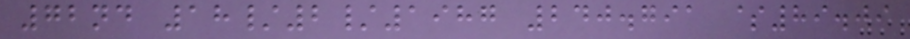72nd 18/2/1987 240.791 $89.09
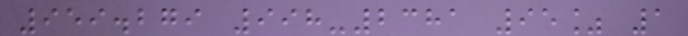959.279 998-2381 95% 1
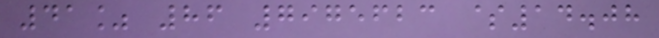41% 86 7975623 $14.08
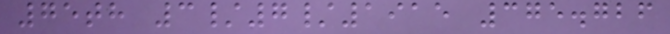75th 3/7/1915 375.726
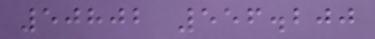50802 556.200
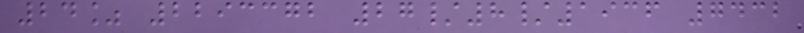24% 2293372 27/8/1936 7432
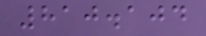810.104
